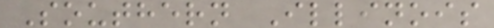Southern Illinois
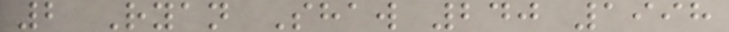2 Ryan Shaw 240 1998
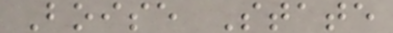Boise State
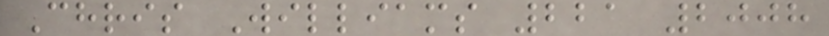Chris Williams 221 2008
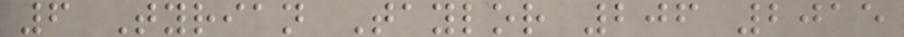6 Tyrian Taylor 206 2015
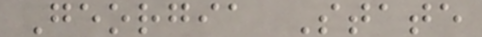Georgia State
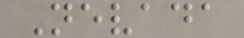Nevada
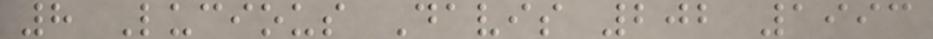8 Lucious Davis 202 1993
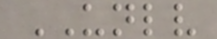UNLV
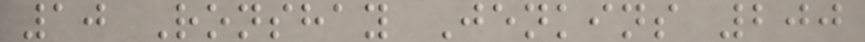10 Ronshay Jenkins 200
